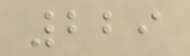229
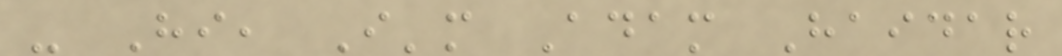- Hi, I'm Adam Haidar
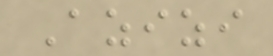Azizi
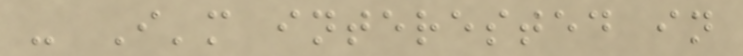- I'm interested in
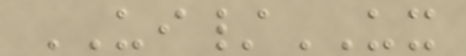UI/UX
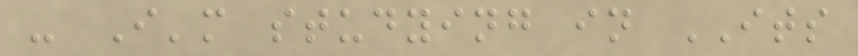- I'm studying in ITS
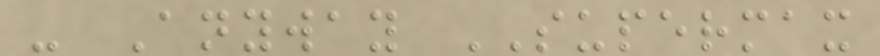- Anyway SUPERMAX
